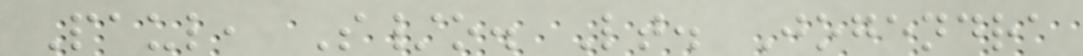Paul, S/o. Lt. Jogendra
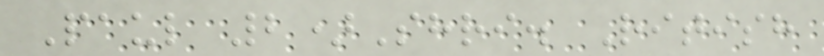Paul 2)Shri. Ritish
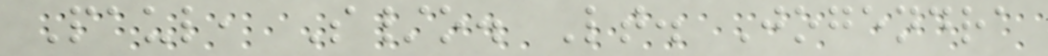Paul, S/o. Lt. Jogendra
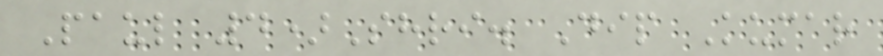Paul 4)Shri. Dip Kumar
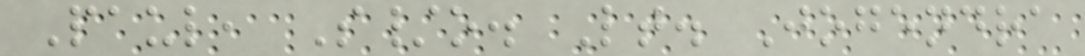Paul, S/o. Lt. Jogendra
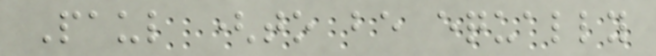Paul (to be equally
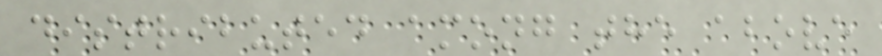distributed among the above
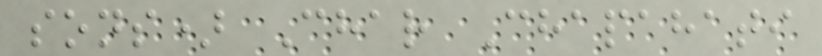sons) Char Chapahati
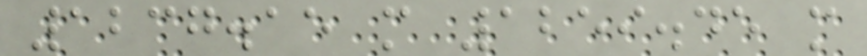1237.15 m 1259.45 m
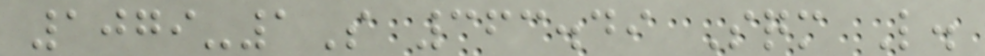1079-1S 363.49 Sqm L.
